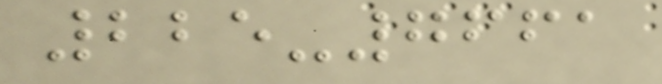225-7661
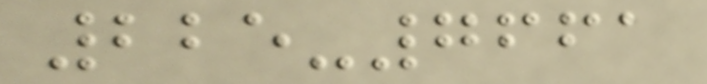225-7661
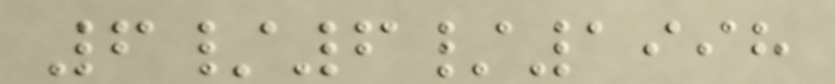6/6/1998
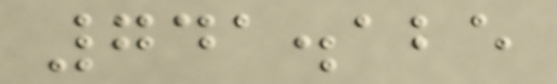741.125
